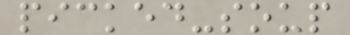picked-soup
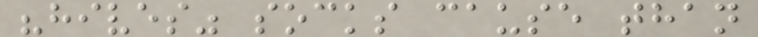"hives" socks cause than
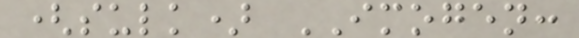(sulk) IMOGEN:
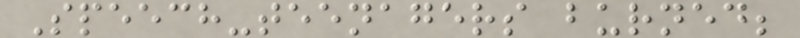Speech-teenagers burned;
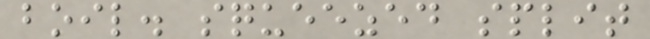boil. squeezed split
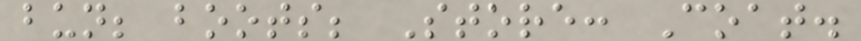bun; boots; Store: Coat.
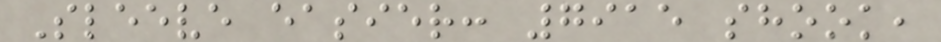Sleeve easier: 7915 shook,
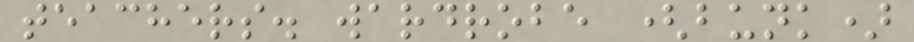teachers. wardrobe (bunk)
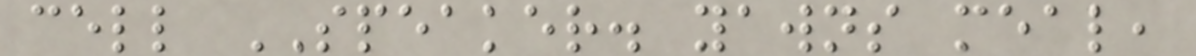cell SPEAKER. yawns meal,
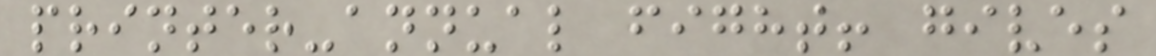printer-annual fight! gives
